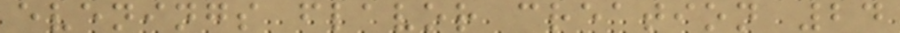evenings flavor creation 24
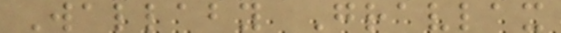Wallaby Gravlax
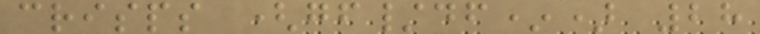crisps (gf/df*) 28
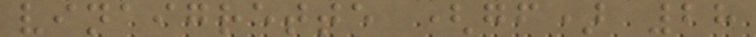vinaigrette (gf) 28
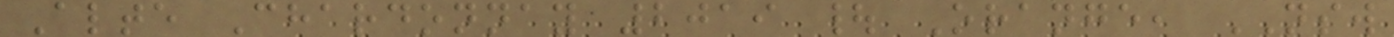Alte Chardonnay 2019 | Orange, NSW
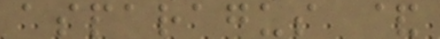asparagus &
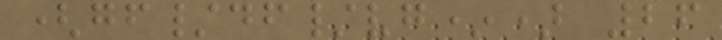(gf/df/vg*) 26
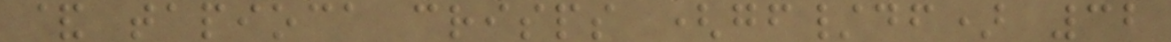& tapioca crisps (gf/df) 32
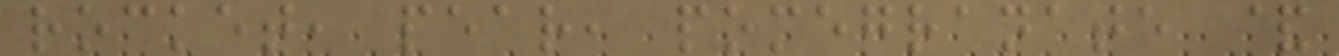rocket, pear, pomegranate &
